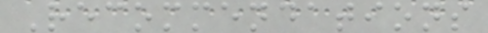Recommendations
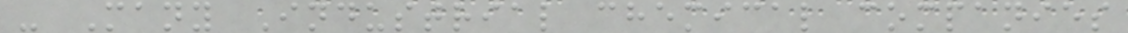- Many Industrial chemical companies
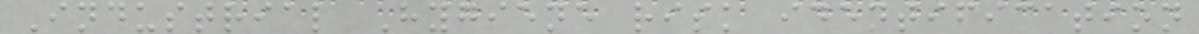Industrial Hygiene risk identification
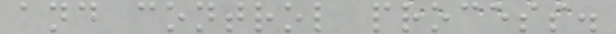and control process.
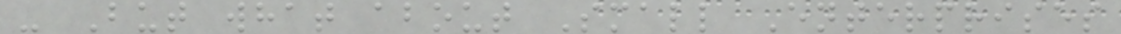- But what about Small Enterprises
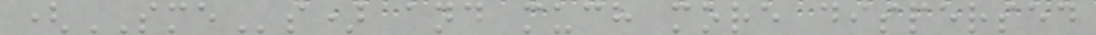(SMEs) and much more dispersed
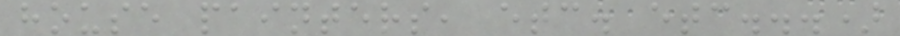house painters, etc. etc...)
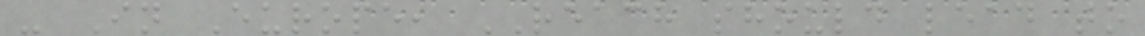- In Europe, REACH should lead to
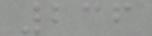236
